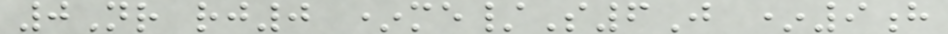0Nr rj0 *me/S6J *9h
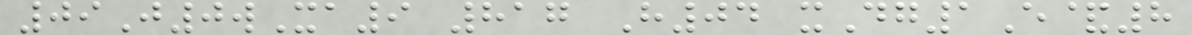09J0wXa9 817 H04 xDg1E&8
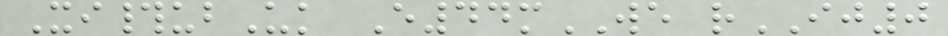Xi#ubUk E44mWE rIJ0
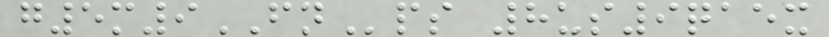g5m9FNps 8us9qaex
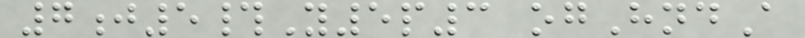7j5#Y5p3 ogHndA
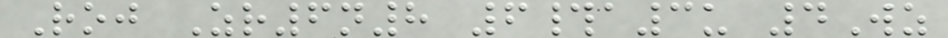Roj Zr6n8 6#a3u 4Wz
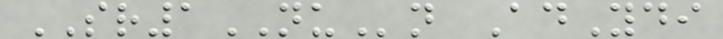SR1NUn AdYdi
